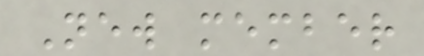New member
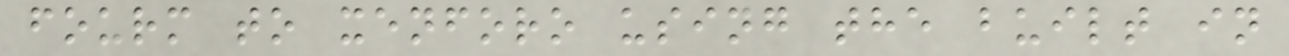fourm to xenforo using the built in
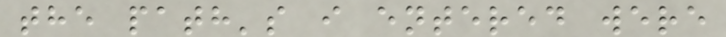the path's i entered were
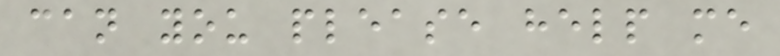can you please help me
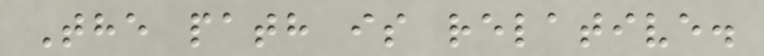The path is relative.
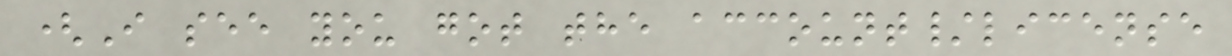(I see you got the account/license
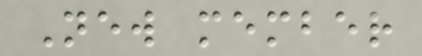New member
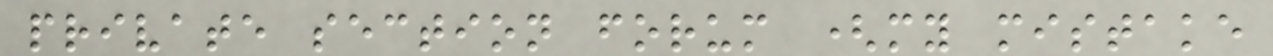private section forum (my mistake
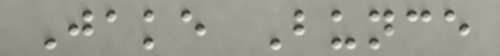Jake Bunce
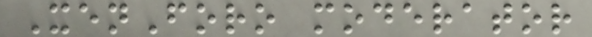XenForo moderator
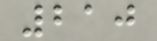210
